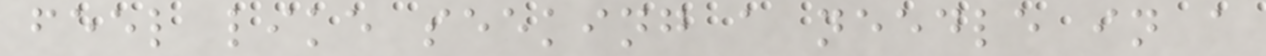feel like seeking a needle in a
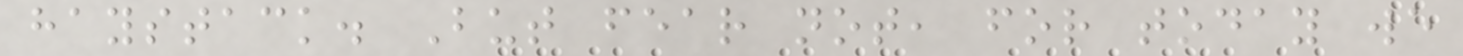haystack. But fear not, for today we
